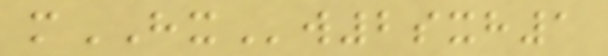mHXw2sxh1
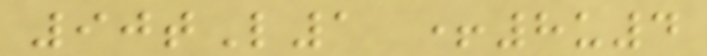90tL1 +8u4
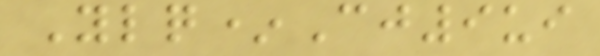Ylq*Cj9ui
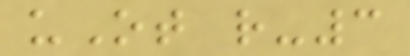uOt r-3
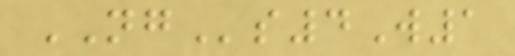NGs4W1
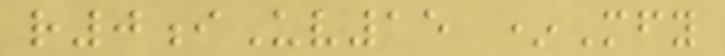r0iUv15 *Mfy
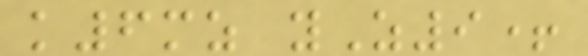k6mz yZ9+
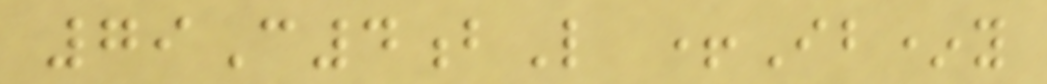79C4bL +Ib*y
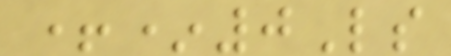+*0Ls
